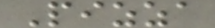Pizza
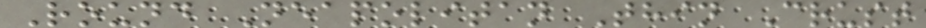Round Neapolitan Thin Crust
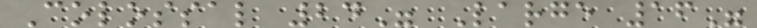Colossal 24" Large 16"
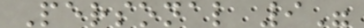Personal 9"
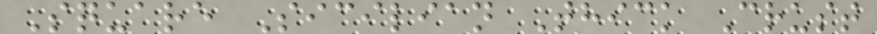Square Sicilian Thick Crust
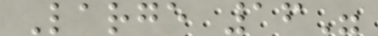Large 16"
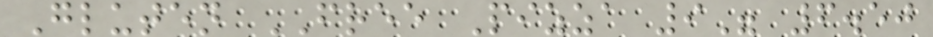Gluten FREE Pizza 9" 6.50
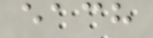each
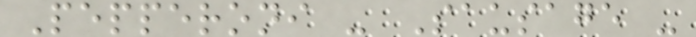Pepperoni - Sausage -
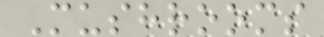Mushrooms
